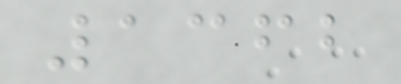1362
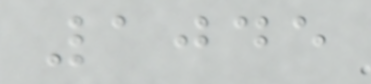1045
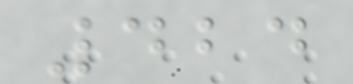424
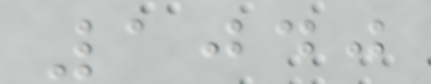1040
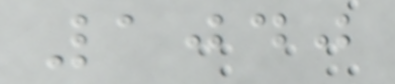1040
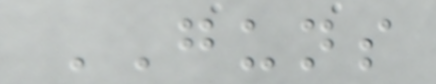GUNS
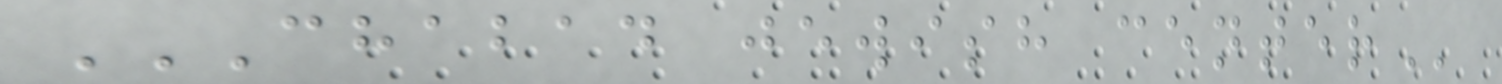CHABAD JEWISH CENTER
